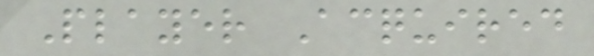Player Acquired
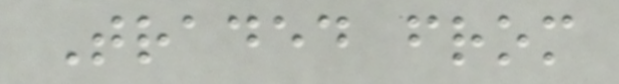Traded from
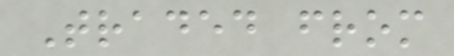Traded from
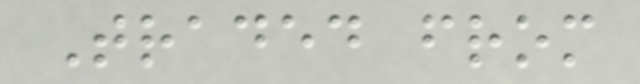Traded from
